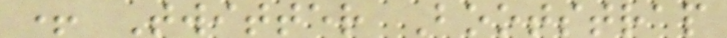+ Twitter Bootstrap
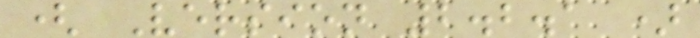( Version 2.2.1 )
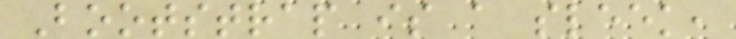Bootstrap is a sleek,
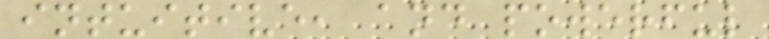intuitive, and powerful
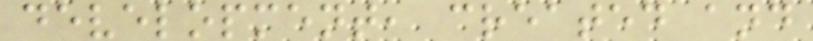development, created and
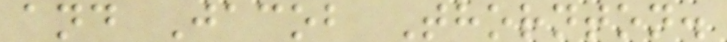and Jacob Thornton.
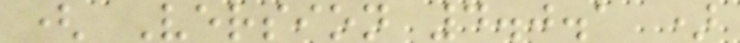( Version 4.0.1 )
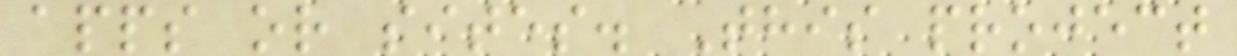apps or sites. This project
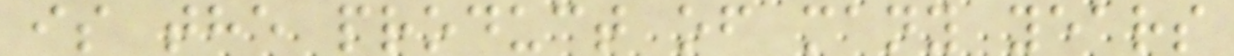is the product of many years
